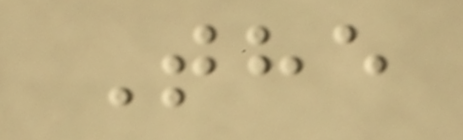The
